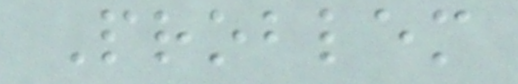Problem
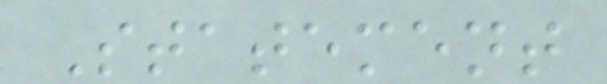Statement
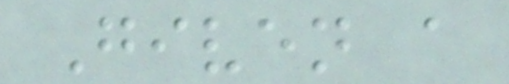Given a
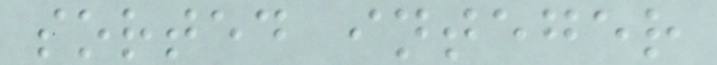sorted integer
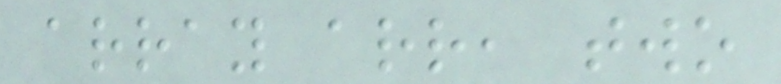array arr, two
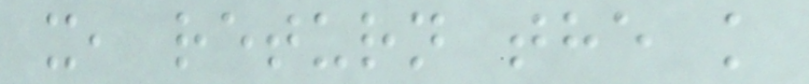x, return the k
